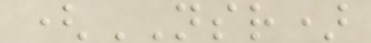(NSR)
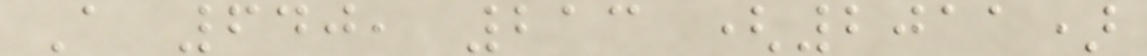A 640, 213 (2011)
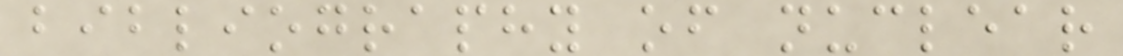bibliography of nuclear
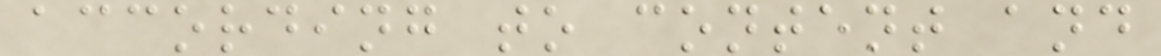according to content and
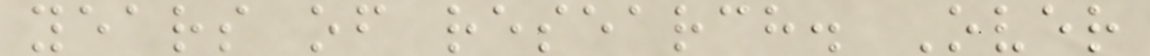years of research. Over
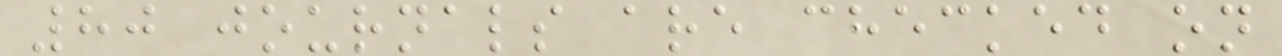80 journals are checked on
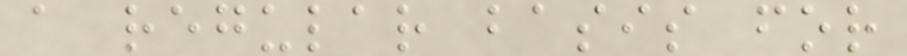a regular basis for
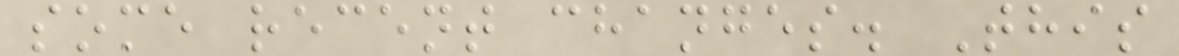some recent changes. This
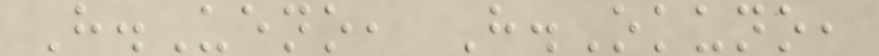H.Ueno, H.Okuno,
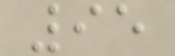95
